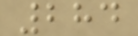284
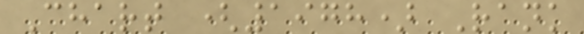Chart (1978) Rank
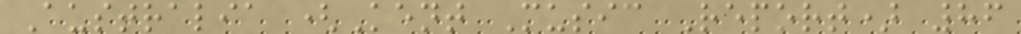Australia (Kent Music Report) 86
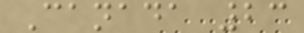Canada 23
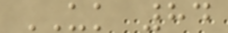UK 84
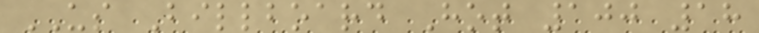US Billboard Hot 100 18
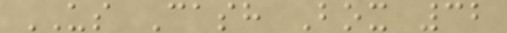US Cash Box 32
